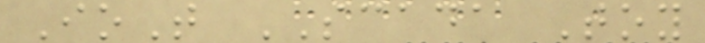IoT SCADA Toy
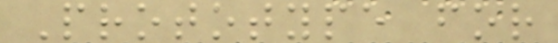Prototype for
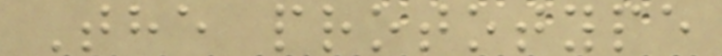The prototype
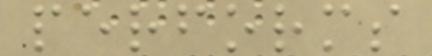performs
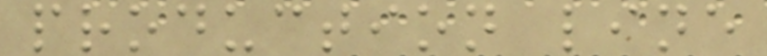production line
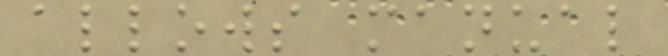allows manual
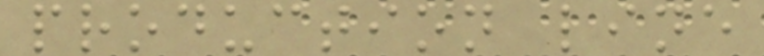production line
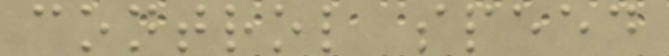control speed
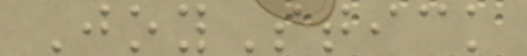JoyStick
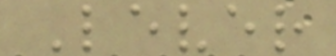Lever
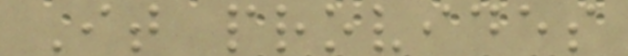It provides
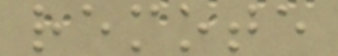remote
